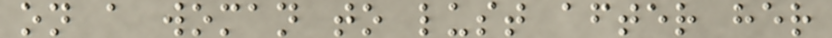on a woman to lust after her
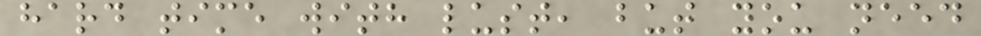hard time with lust, but you need
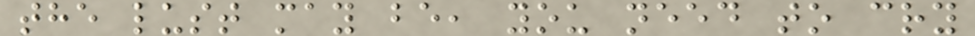the lust may be, you need to cry
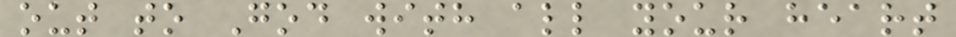out to God with all your heart
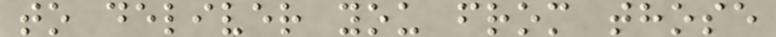to deliver you from those
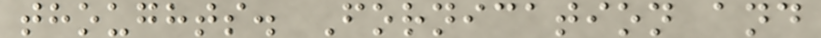thoughts. Fornication and
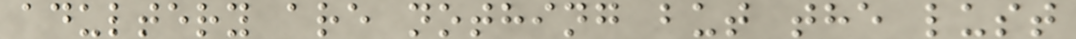adultery are nothing but the lust
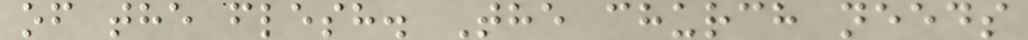of the flesh. The church needs
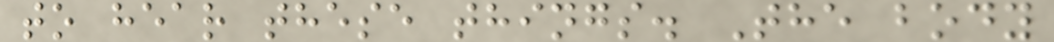to hear these things. The body
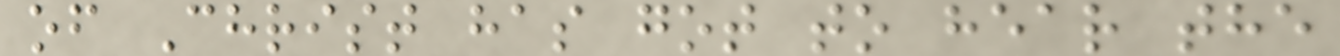of Christ has got to hear the
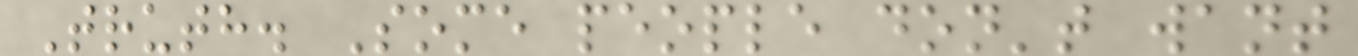Truth. Some people don't want
